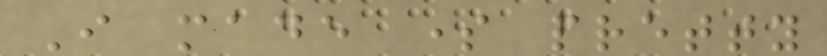I made some pretty
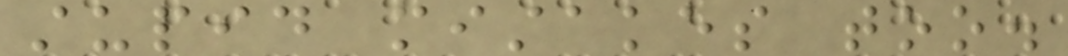stupid mistakes too.
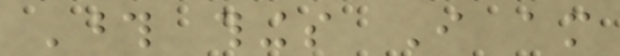Those things I am
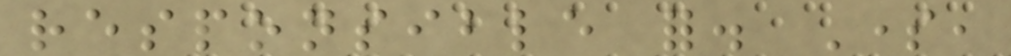responsible for. Some,
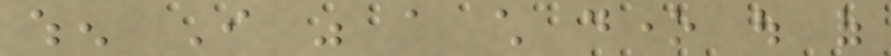when I was a child done out of
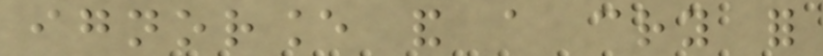ignorance and a cry for
